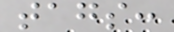tags:
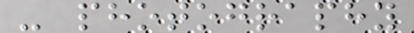- photography
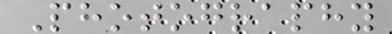Photography
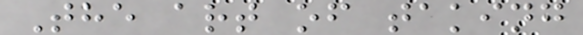The art of taking
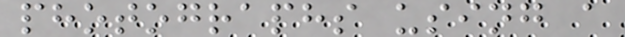photographs using a
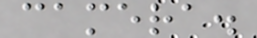camera.
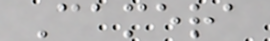Camera
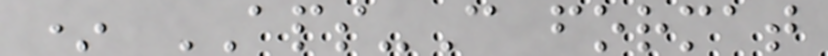* APS-C format
